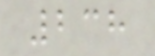238
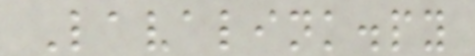Lavalink.py
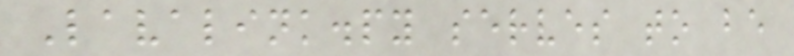Lavalink.py serves to be
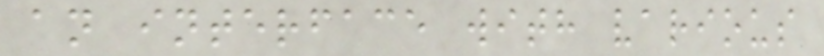an interface with various
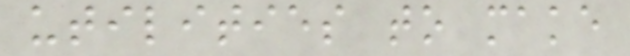utilities to make
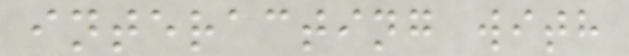interacting with
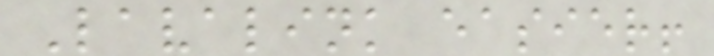Lavalink easier!
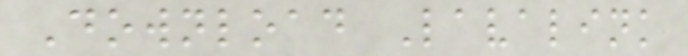Download Lavalink
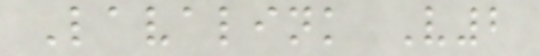Lavalink V2
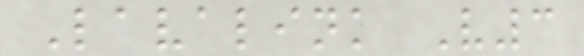Lavalink V3
